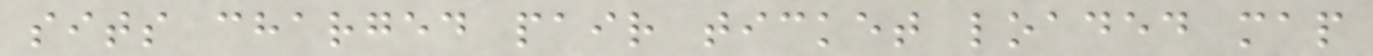sits charged pair ticket loaded map
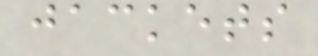jackets
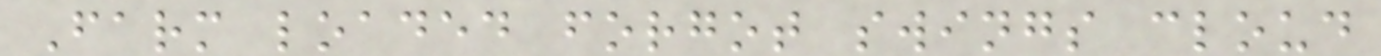Farm loaded forgot swings cloud
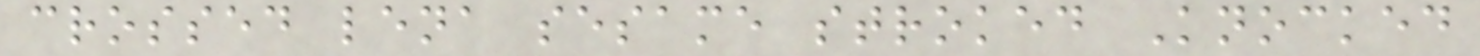crossed lena sesame stroked Knocked
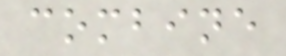combine
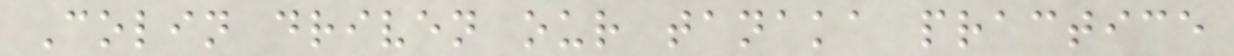Colin driven our tanaka practice
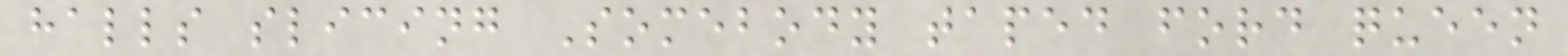halls slicing Somebody taped ford queen
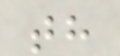th
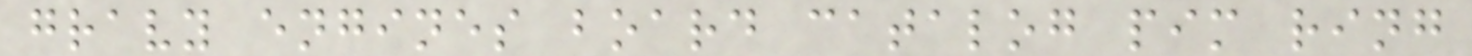gravy engines board catalog pim ring
